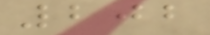202
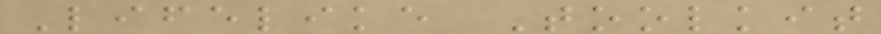Lifelike Toolkit
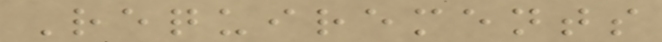Requirements
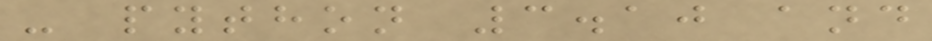- python 3.10 and
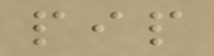pip
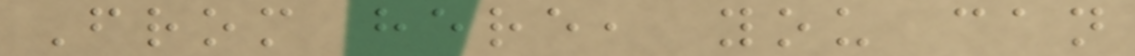From here, you can
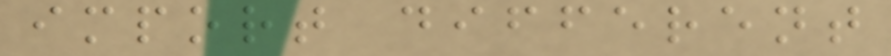import different
